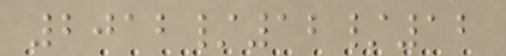2012/12/12
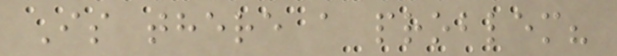Is there a problem?
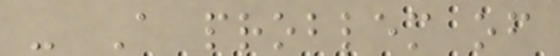- A problem of
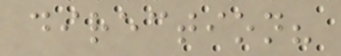direction?
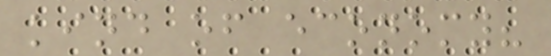kind of economy?
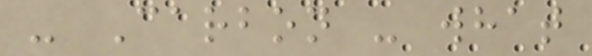- Carbon - what
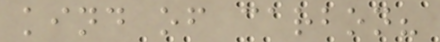kind of carbon?
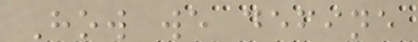How we define
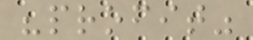"profit"
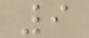9
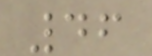46
